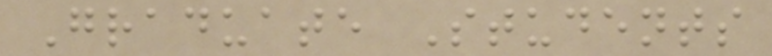Graduate Students
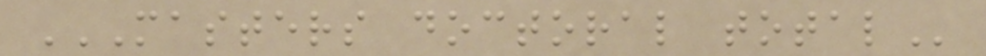MASTERS DOCTORAL TOTAL
